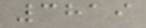3819
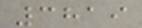3819
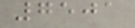7501
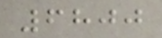6800
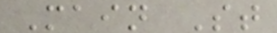Main St
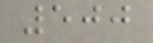500
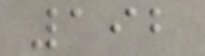192
